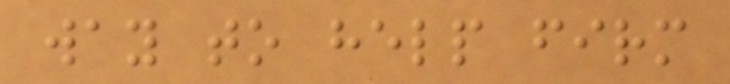way to help firm
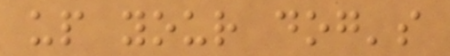up your dog's
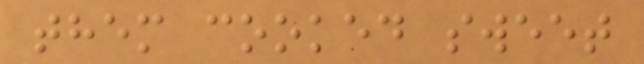them cooked sweet
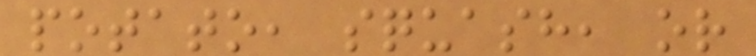potato, squash, or
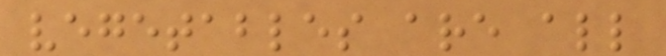vegetables are all
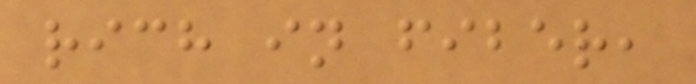rich in fiber,
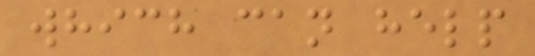which can help
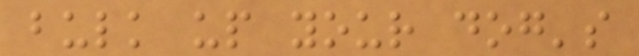bulk up your dog's
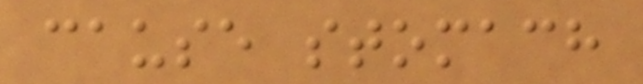cause stomach
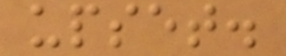upset.
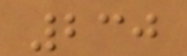230
